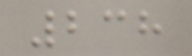238
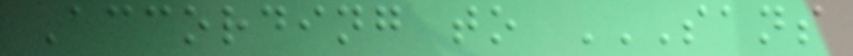According to SANS
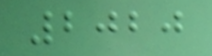2020
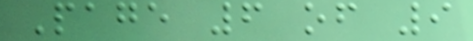Page 6 of 9
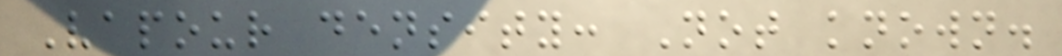Vapour density: Not known.
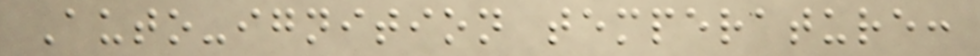Auto-ignition temperature:
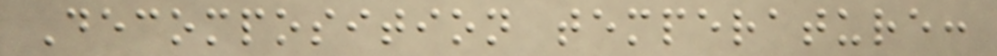Decomposition temperature:
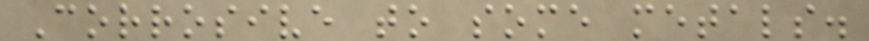Corrosive to some metals.
